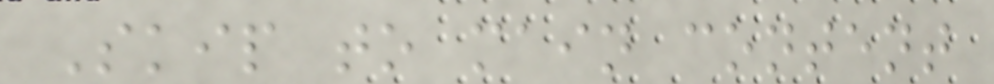Skip to main content
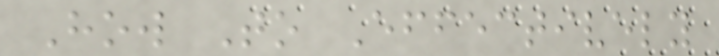How To Effectively
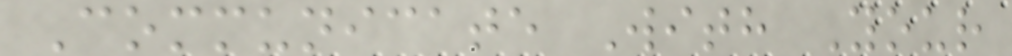Communicate With Your
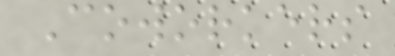Coworkers
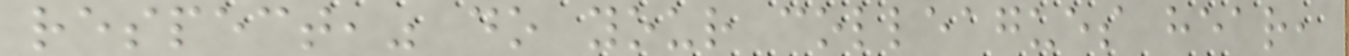respect," do your colleagues hear,
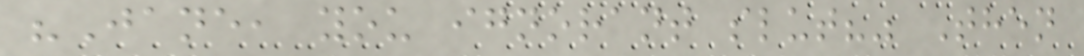"Jane, you ignorant slut?" Then
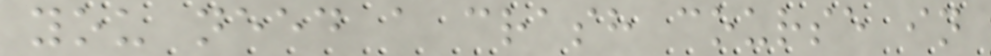you need a crash course in
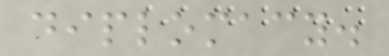diplomacy.
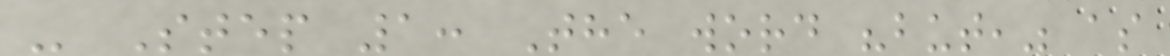- Step 1: The word "but," as
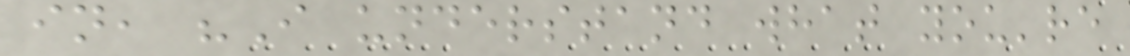in, "I understand what you're
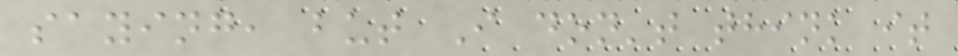saying, but I don't think it
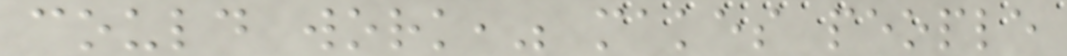could work," makes people
